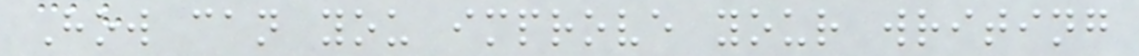How can you improve your writing
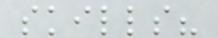skills?
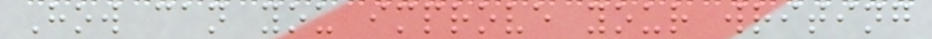How can you improve your writing
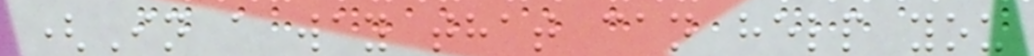(In a way that can help you
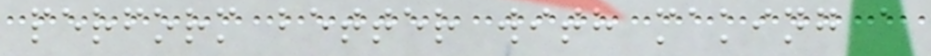perform better with making a
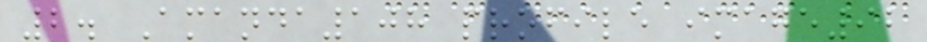2. Amanda108 profile image92
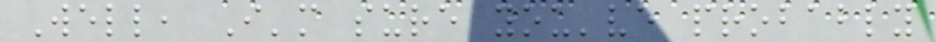Well, I'm sure you've probably
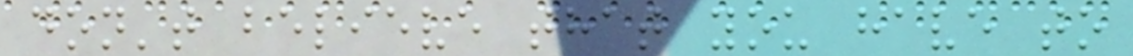don't believe that you have to
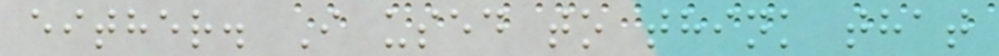either. I used to think that
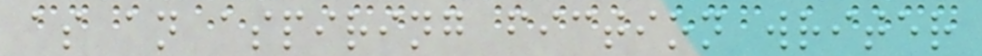as an aspiring fiction writer
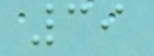39
